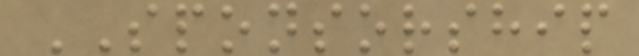SPONSORSHIP
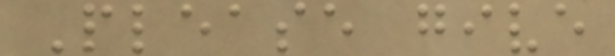Please give
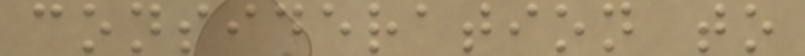consideration to
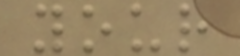your
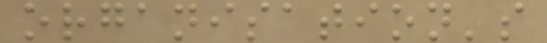organisation's
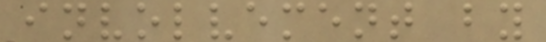involvement by
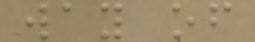way of
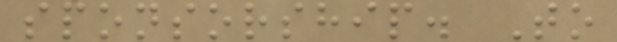sponsorship. To
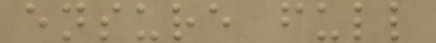ensure full
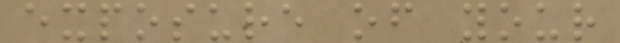exposure of your
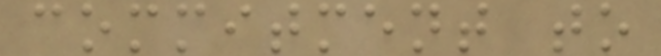commitment to
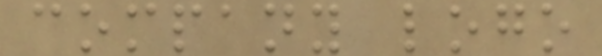company logo
